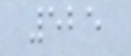525
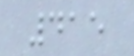415
